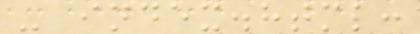- index.html:
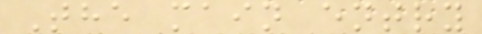The main entry
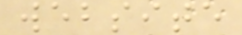website
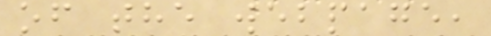of the webpage,
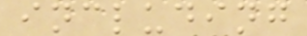including
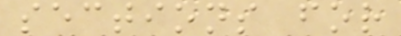sections for
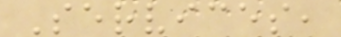Services,
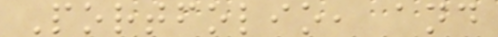Portfolio, and
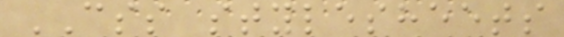CSS stylesheets
